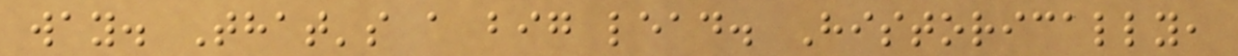way. That's a big lead. Historically,
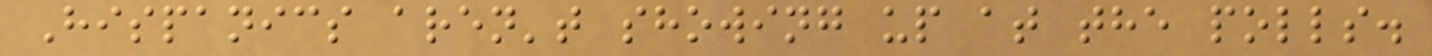Hispanics aren't showing up at the polls.
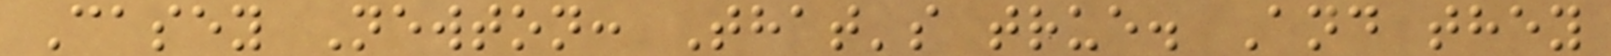Casey Newton: That's true. And they
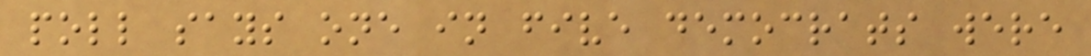poll says one in five democrats were
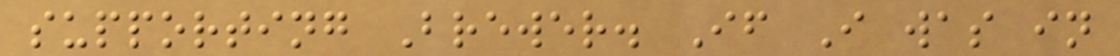supporting Brewer. If I was in
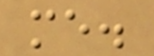me.
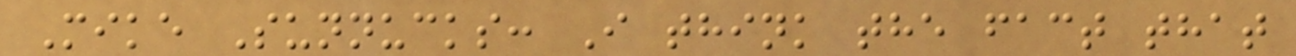Mike Sunnucks: I think the fact that
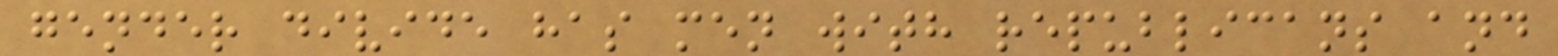gender divide has men with republicans and
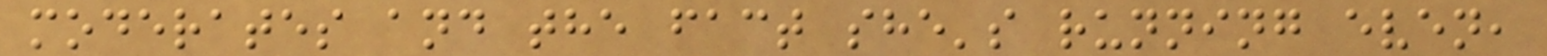moderates and the fact she's running even,
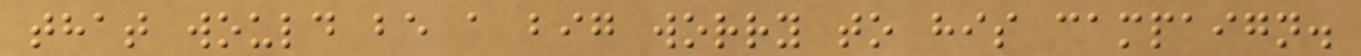that would be a big worry to his campaign.
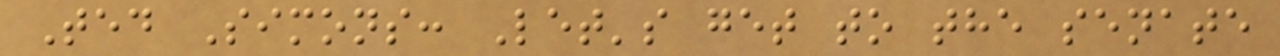Ted Simons: Let's get to the senate
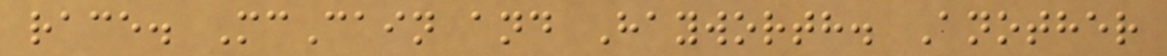race. McCain and Hayworth. Another
